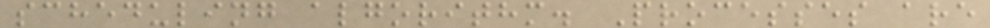scheduling algorithm. Processes are
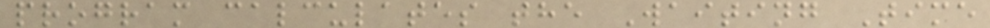program calculates the Waiting Time
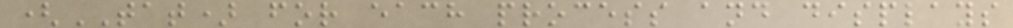(TAT) for each process and displays
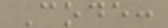Code:
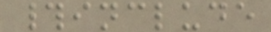#include
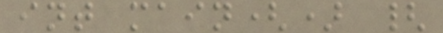int main() {
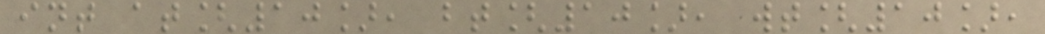int at[10], bt[10], wt[10],
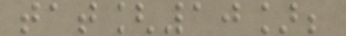tat[10];
